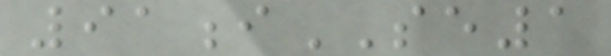91iSE1
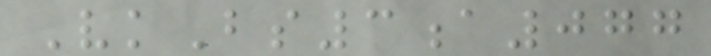VkBs3a077
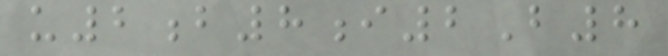u2b8i2B8
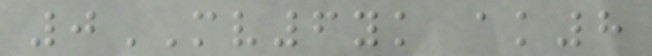0MV6yk ak8
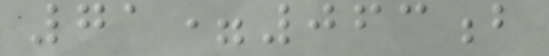71=063b
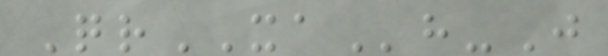QrXAh-J
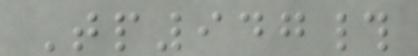Tp947#
